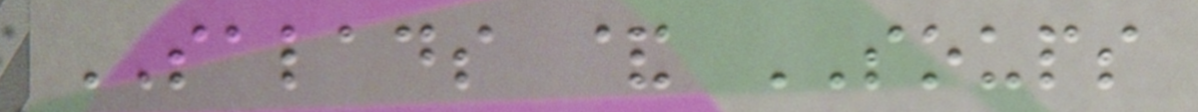SALADS & SOUPS
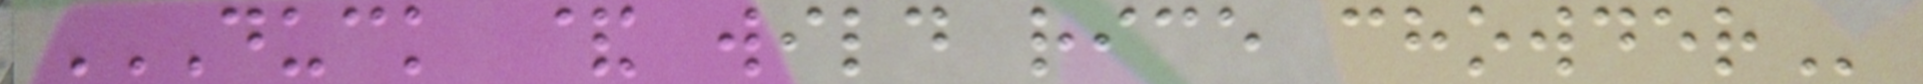DUCK & WILD RICE CHOWDER
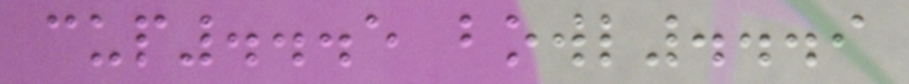cup...5 bowl...9
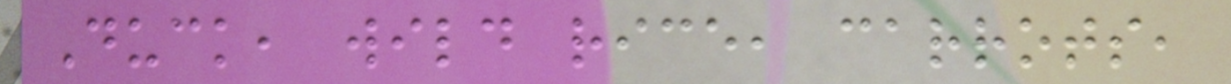Duck, wild rice, carrots,
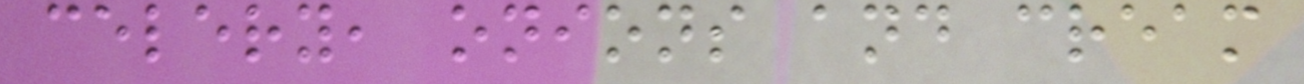celery, onions and cream
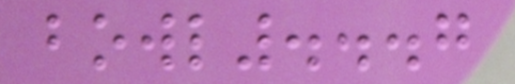bowl...7
